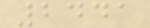2441
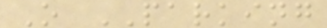O PARKING
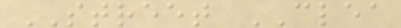STREET CLEA
